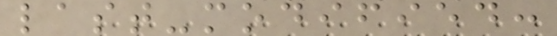last-modified:
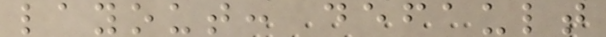layout: default
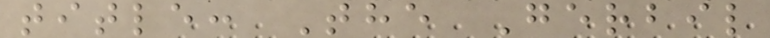title: The Gerbil
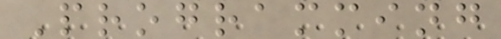Programming
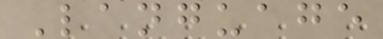Language
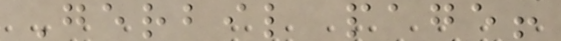Gerbil page!
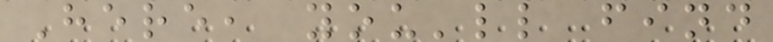Here, you'll find
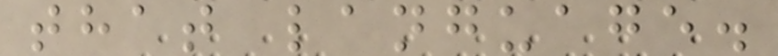that language.
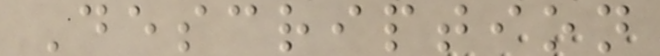Description
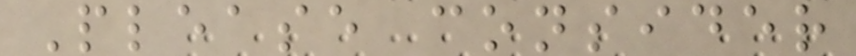Please consider
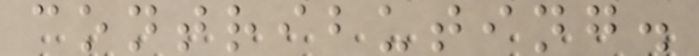contributing.
